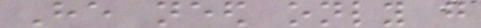He need only go
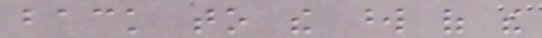back to the word of the
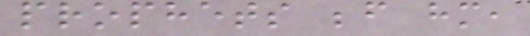prophets before him,
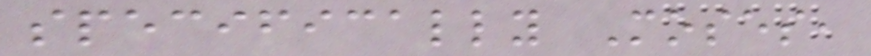specifically Moses,
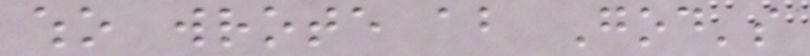who wrote about God's
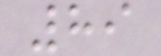89
